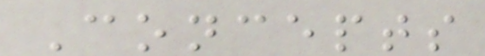Concepts
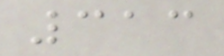313
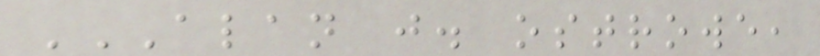ALAN J. OSTROWE,
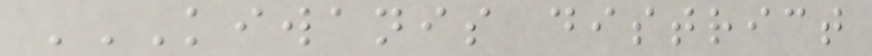KIWANIS DISTRICT
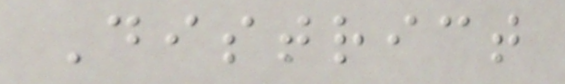District
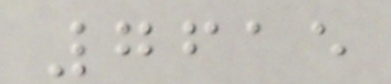7615
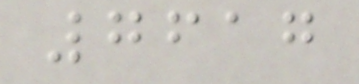7617
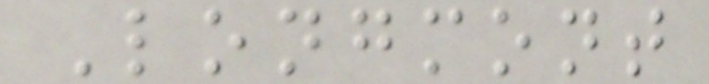Longmont
